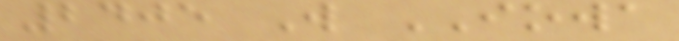2405 W IOWA
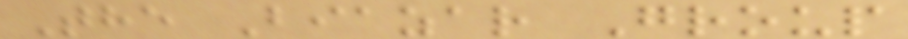The Biazar Group
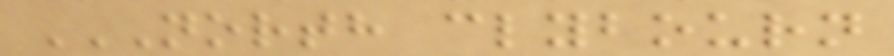NORTH CLYBOURN
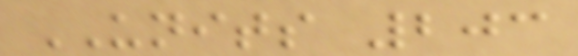UNITS 203
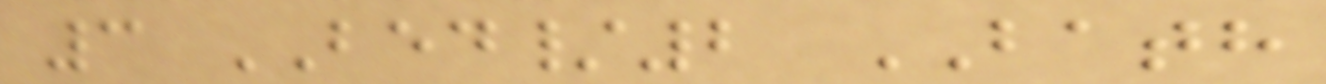3 BED/2 BATH
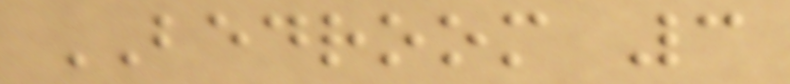BEDROOM 3
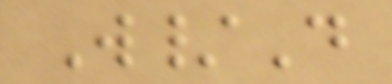W/D
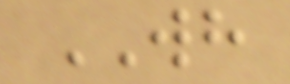WH
